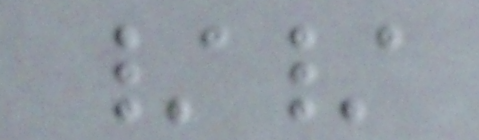//
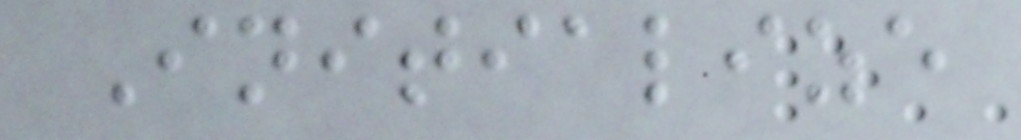Initialize
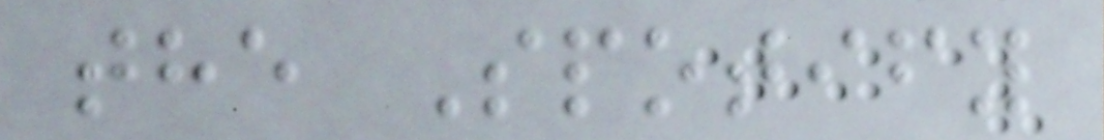the Spotify
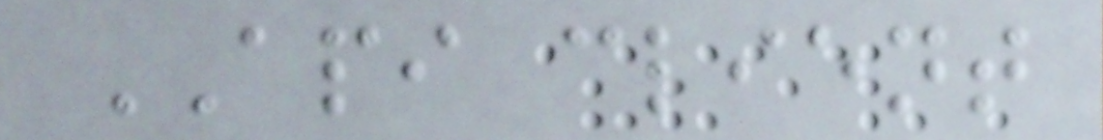API client
